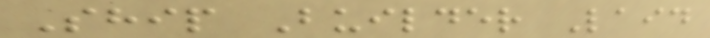Ship Builder Laid
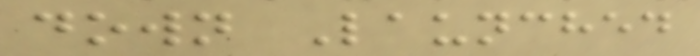down Launched
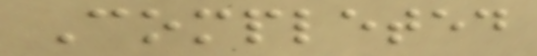Completed
